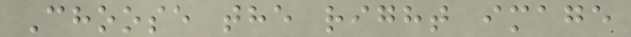Choose the right image
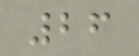26
